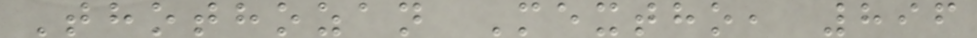Thothozan Mextho, 896
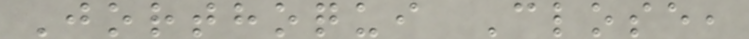Jorthoqui Close,
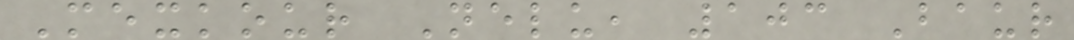Mexkour Nelu, 103 Baur
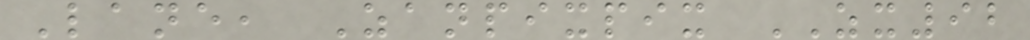Lane, Zanpixpix ZX92
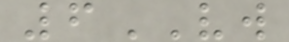6VW
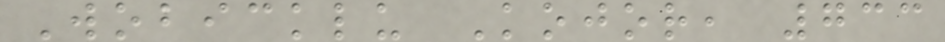Wobicklu Kojor, 733
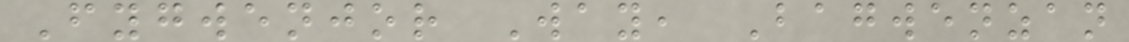Fygwenjor Way, Bagwenzan
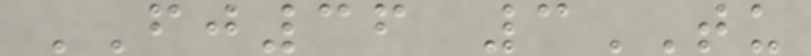FJ36 3TU
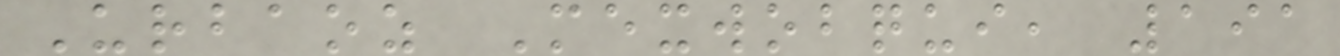Urbaoz Mexwobqui, 191
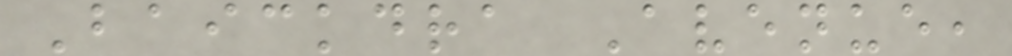Baickdra Avenue,
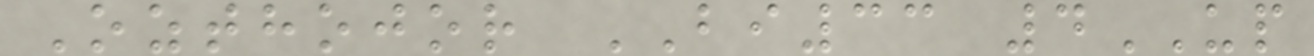Ozthojor BI33 4UP
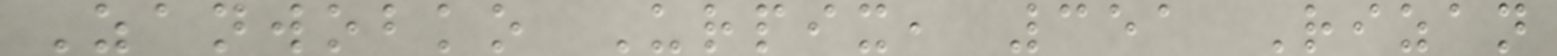Zanwobko Urpix, 351 Rizan
